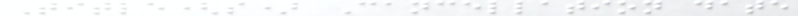Title(s) Cancellation date
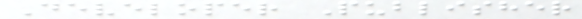Developer Publisher
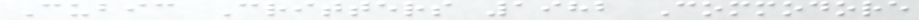Cubic Critters 1982 Commodore
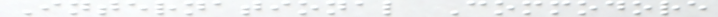International Commodore
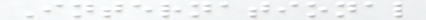International
